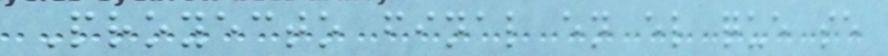Proyecto final en el que se
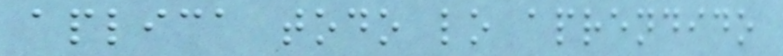aplica todo lo aprendido
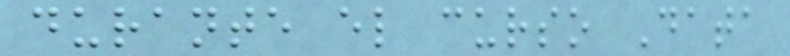durante el curso Data
